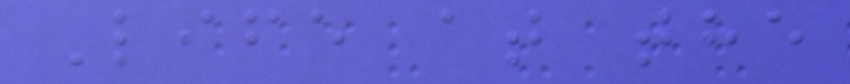Life at the
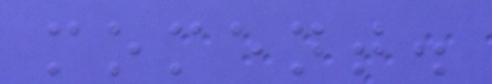moment.
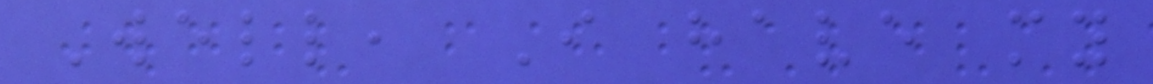Well, I have my
